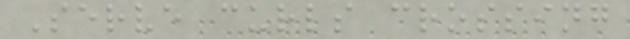Serve curls crossing
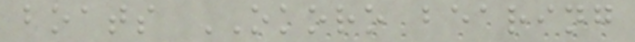boats OKORO bearing
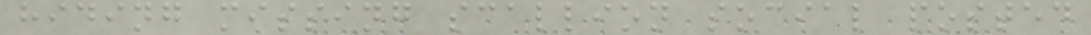hiding missing scallion social posted
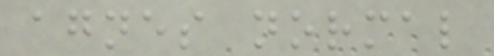agnes normal
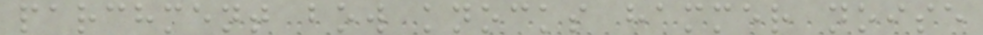parchment bow knocks hammer noise
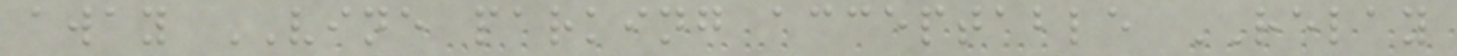away VINE parking acceptable RELAY
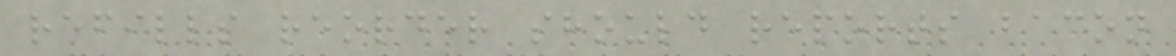refills reorder should reports bacon
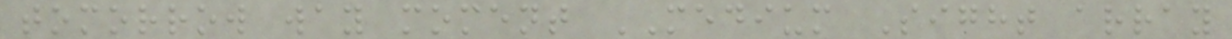tomorrow way moment MEDIUM Sight array
